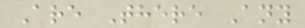Are There Any
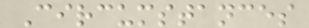Circumstances
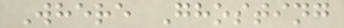Where Ghosting
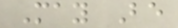May Be
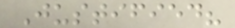Justified?
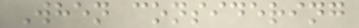When considering
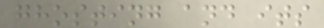ghosting and its
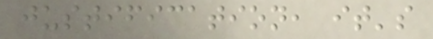justification, it's
